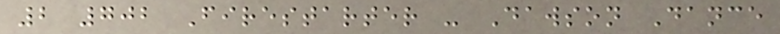2 702 Firestarter - Dawson Dance
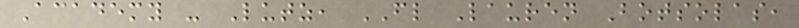Academy - Lutz, FL Lauren Botsolas,
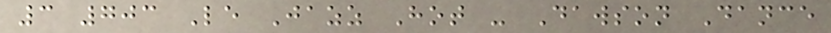3 703 Le Jazz Hot - Dawson Dance
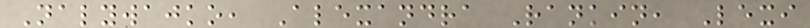Nalywajko, Alexandra Rankin, Lexi
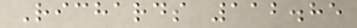Richards 112.85
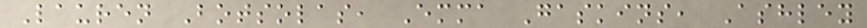Lauren Botsolas, Emma Gaskins, Ashley
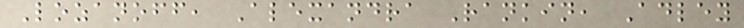Lozanoff, Alexandra Rankin, Adley
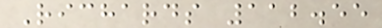Richards 112.55
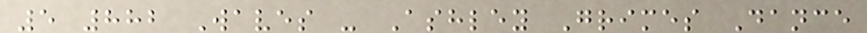5 882 Waves - Ashley Grimes Dance
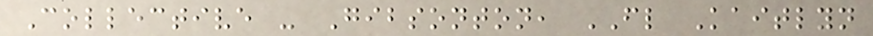Collective - Gibsonton, FL Kaitlyn
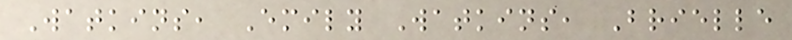Watkins, Emily Watkins, Brielle
